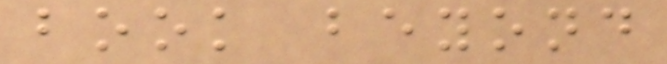book beyond
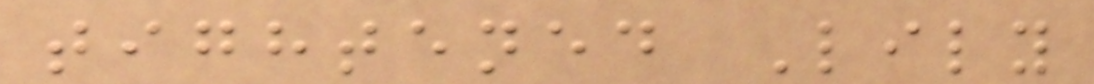tightened Lily
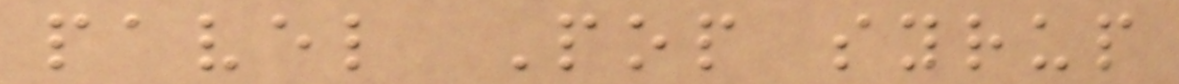pavel Pop syrup
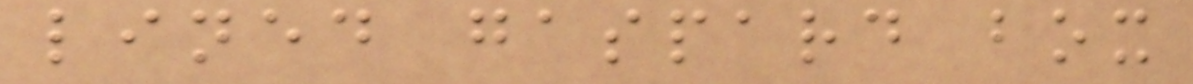lined gaspard box
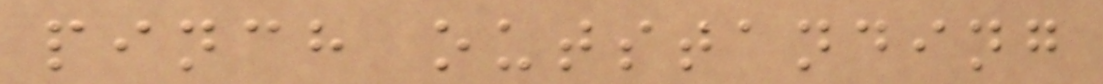pinch outstanding
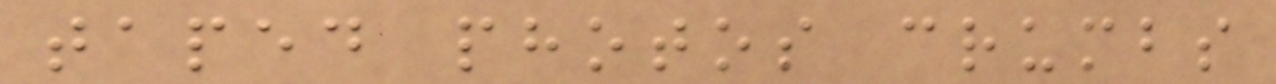taped photos crumbs
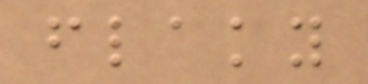flaky
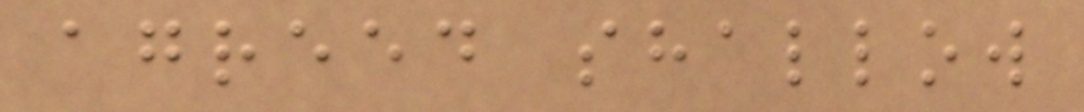agreed shallow
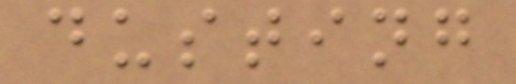dusting
